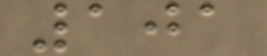101
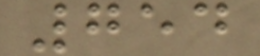754
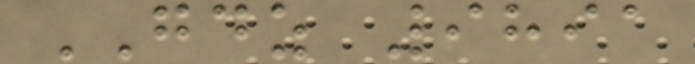GDZ 9891
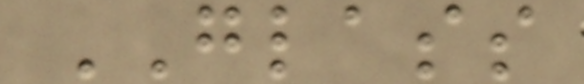GLASS
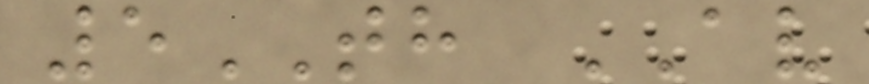5TH AV
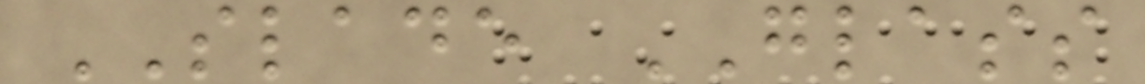SLADE GLASS
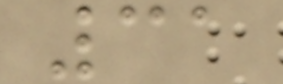31
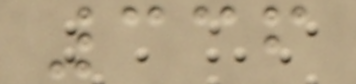336
